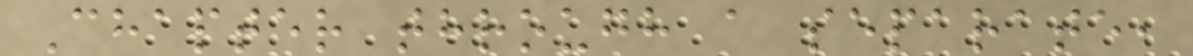Chapter through a separate,
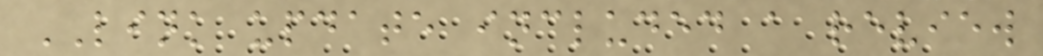LINK update included a review
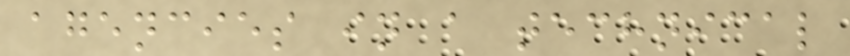agencies in a technical
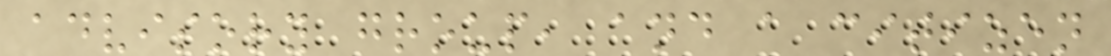advisory group, and a citizen
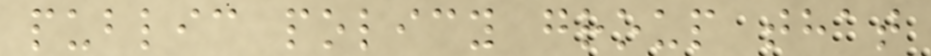public policy group that
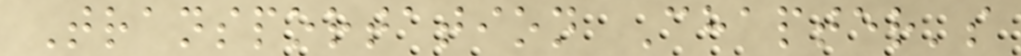Transportation Chapter's
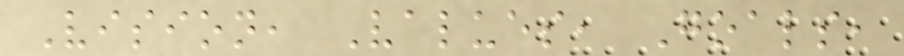Vision, Values, Goals,
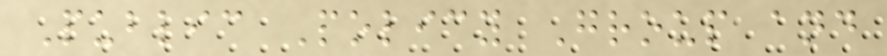Public Policy Group and
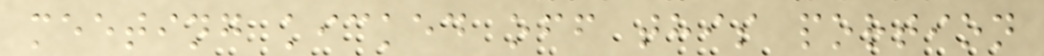meeting kicked off this portion
